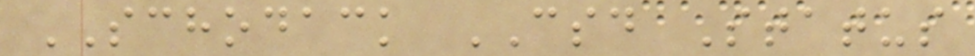SCHODACK CSD Status
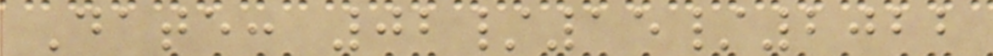Date: 02/15/2022
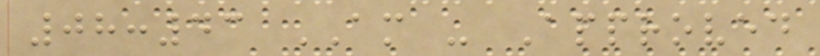08:43 AM - Approved
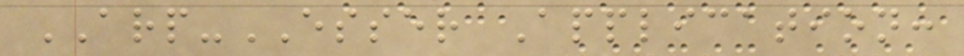ARP-ESSER Application:
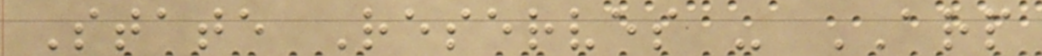State Reserves - ARP
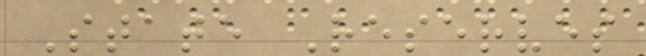State Reserves
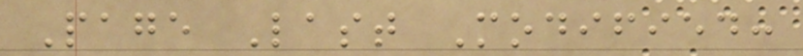Page Last Modified:
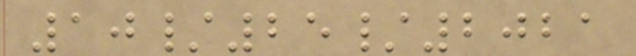10/25/2021
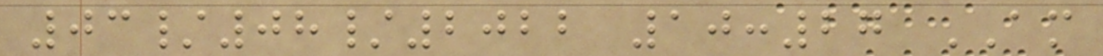03/08/2022 10:27 AM
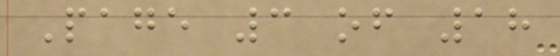Page 3 of 18
